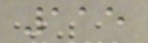115
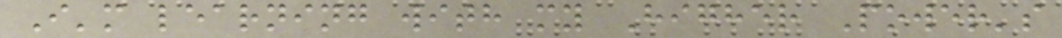I'm learning with my Higher Power's
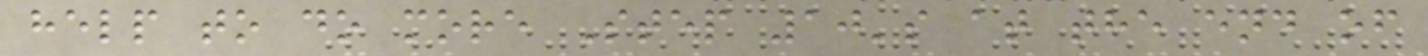help to do more Step 10's at the end of
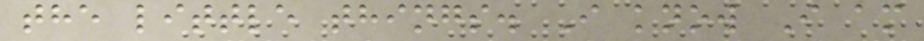the little things. I know I am
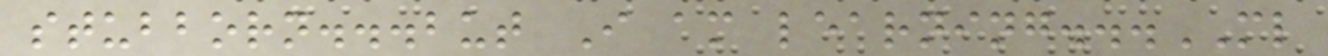stubborn...but I am learning...ML
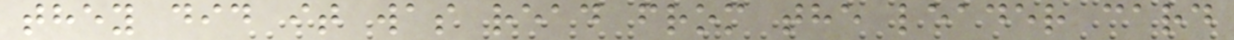they did it was read from the leader card
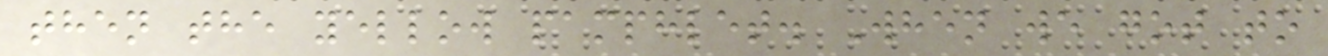then the yellow pamphlet. When we got to
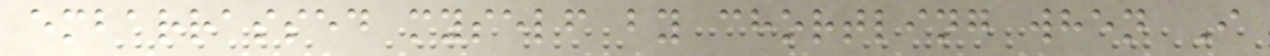embarrassed myself by chortling when I
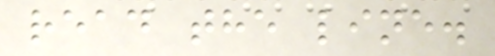read the line.
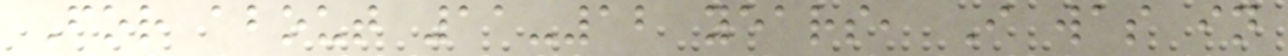For about 11-12 years, I was in
